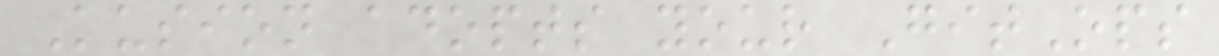Kusion adopts your GitOps
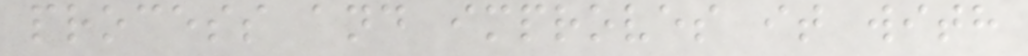process and improves it with
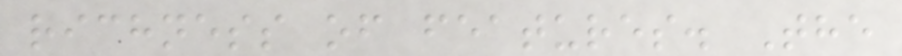richness of features. The
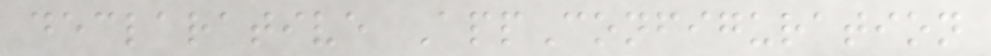declarative AppConfiguration
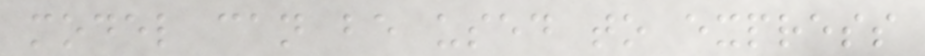model can be used to express
